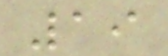19
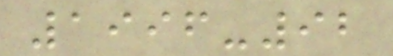1996-92
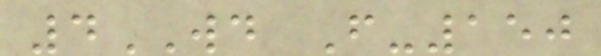4WD F-150
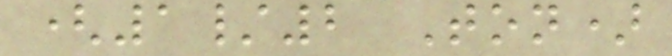(1/2 Ton)
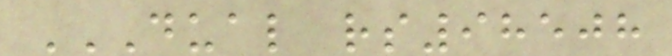DUAL RS98508
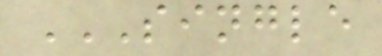SINGLE
